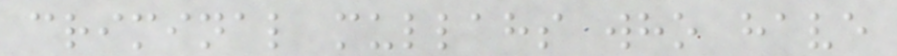criminal mullahs who have
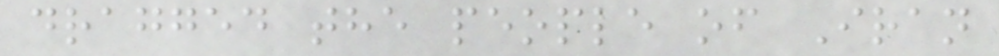dragged the people of Iran
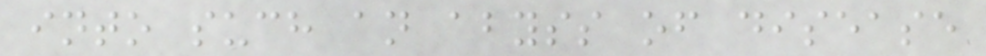into such an abyss of disease
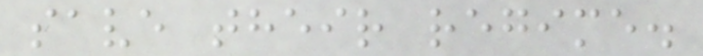save their regime.
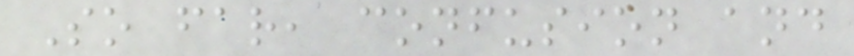So far, confusion and
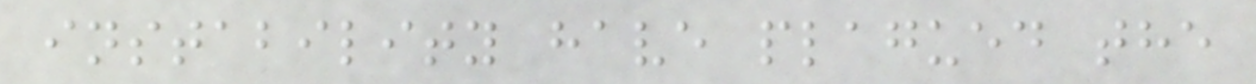instability have plagued the
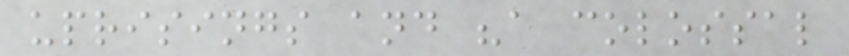uprisings and "a colossal
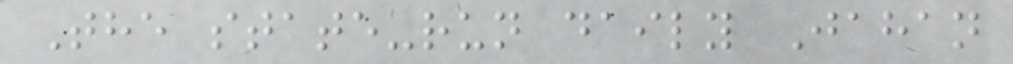The state-run daily Jahan
